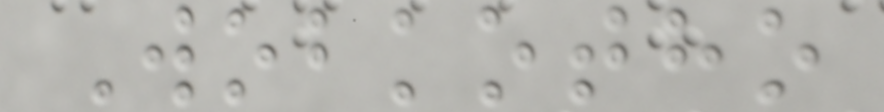Wobkotho
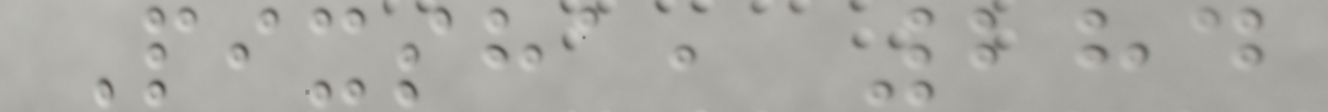Pixsha, 284
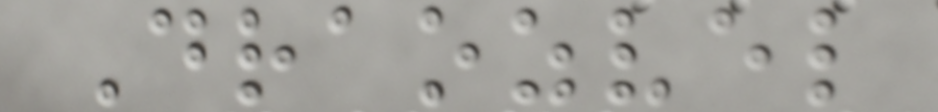Draozvel
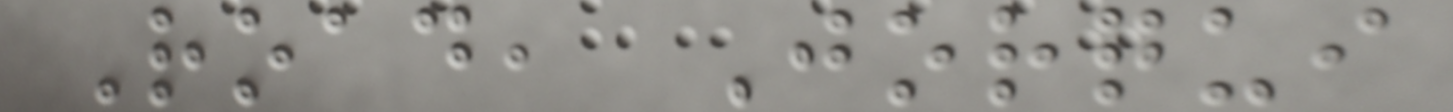Road, Jorqui
